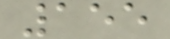155
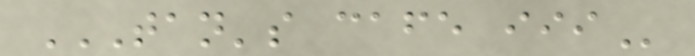TAN'S CAFE III
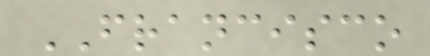FRANCISCO
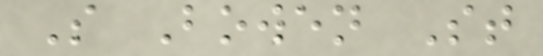S Bowen St
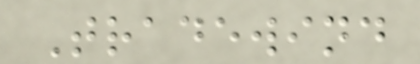Tradewind
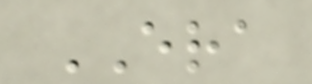ERA
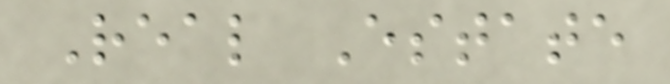Real Estate
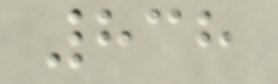838
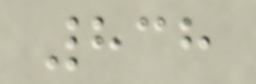838
